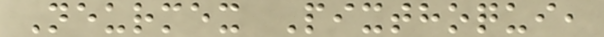Neurmex Pixthoqui,
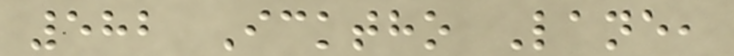582 Icktho Lane,
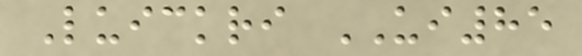Luickri UI85
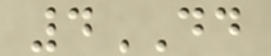4DD
